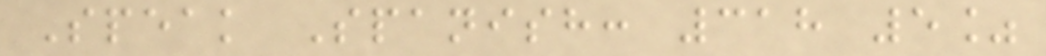Speak Spanish: 318 5%
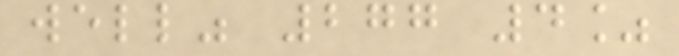well" 277 4%
